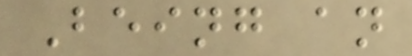Being an
